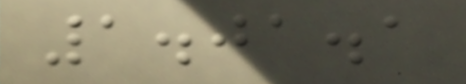1.01.1
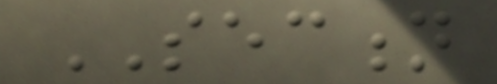SECTION
